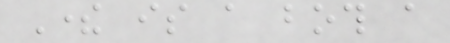There is a both a
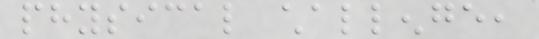physical challenge,
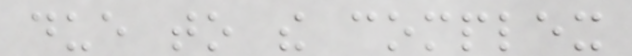due to the complex
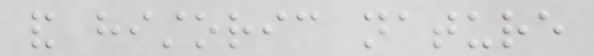and historic nature
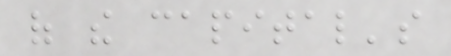of the capital's
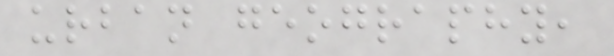urban geography,
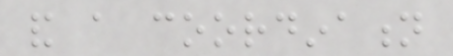and a coordination
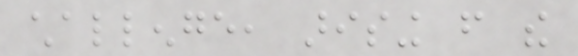challenge, arising from the
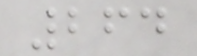264
